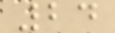24
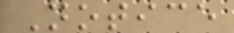Notice
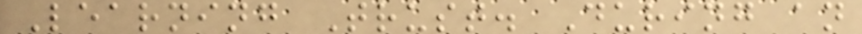Learning Trust. During an
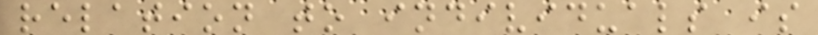relation to individuals is
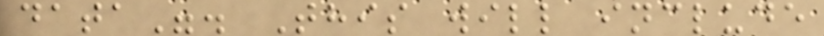data". This will include
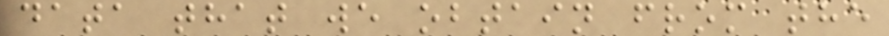data that we obtain from the
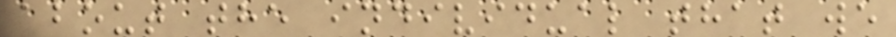about the individual that we
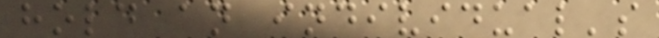hold an individual's
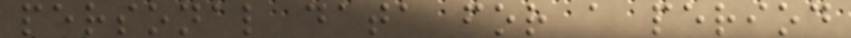personal data for a period
